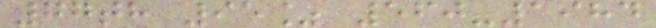77th 95% 560-1984
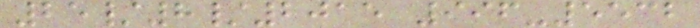25/8/2015 996-5532
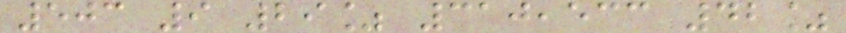503 9 29% 310,533 42%
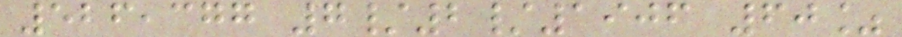526,377 7/2/1906 60%
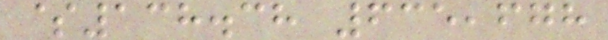$138.38 635,678
